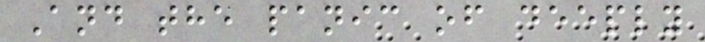And the panic of deeply
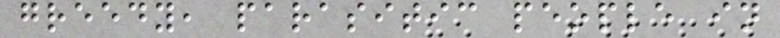greedy, parasitic people in
